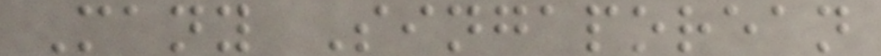Many Singaporean
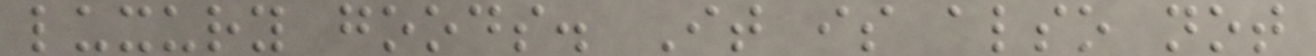luxury goods. It is also not
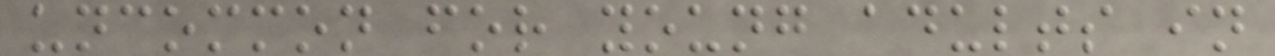uncommon for young adults in
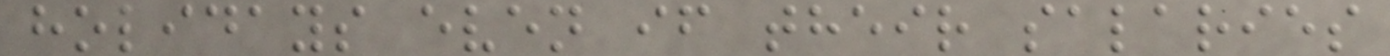holidays even if their salaries
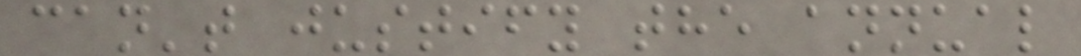can't justify the annual
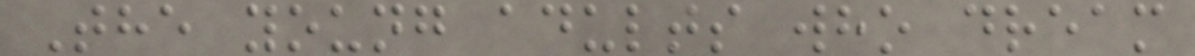The young adults who dream
